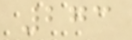273
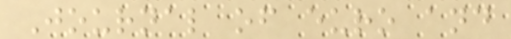Journal of euro and
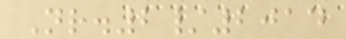Nr.2/2014
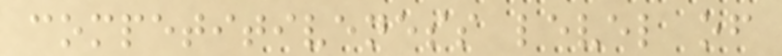competitiveness level of
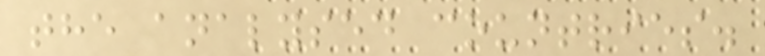the analysed countries.
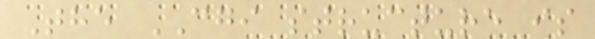The CGI structure is
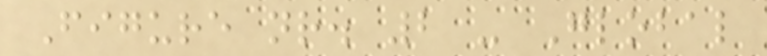Figure nr. 2 - Global
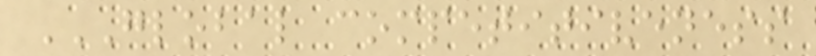GLOBAL COMPETITIVENESS
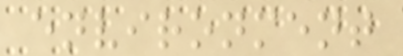environment
